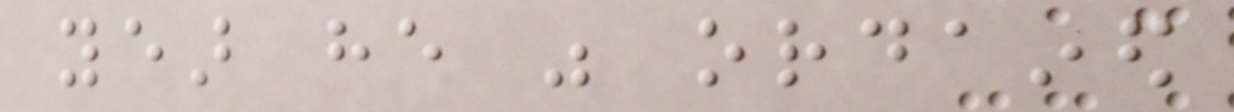year he was ordained
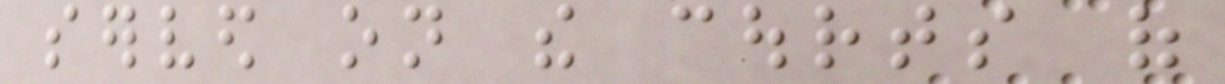served on the courts of
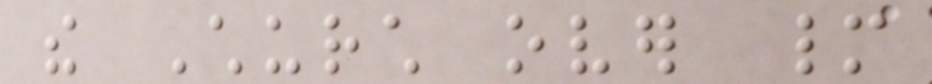the Church over many
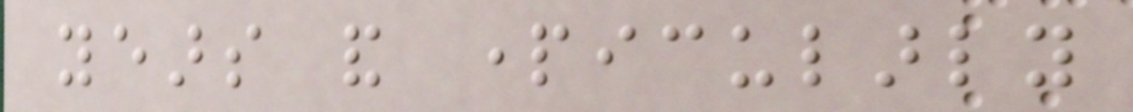years and particularly
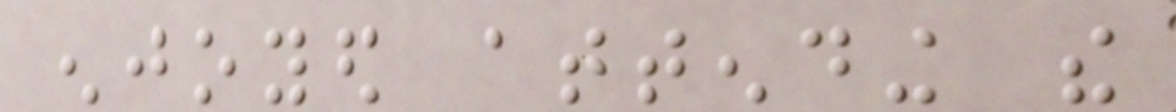enjoyed attending the
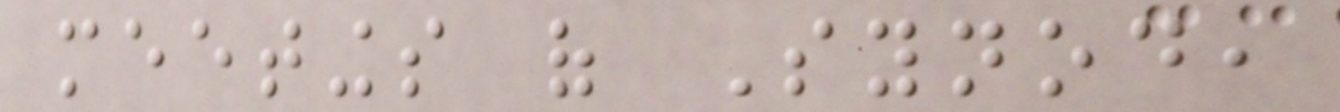meetings of Synod,
